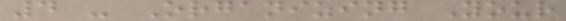4 - Organizing Your
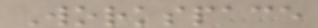Workspace
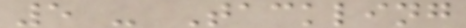5 - Tackling
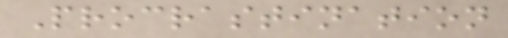Procrastination
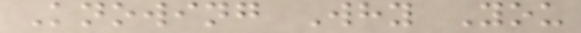Knowing Why You
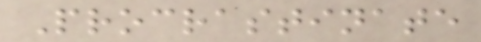Procrastinate
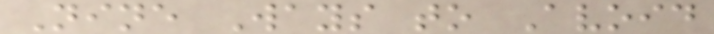Nine Ways to Avoid
